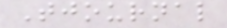Tjournal
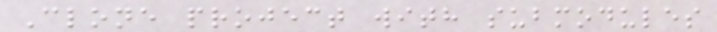Clone project with submodules
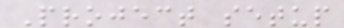Project setup
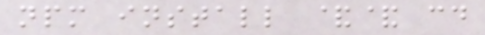npm install && cd
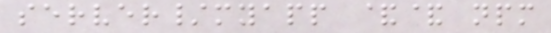server/myapp && npm
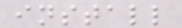install
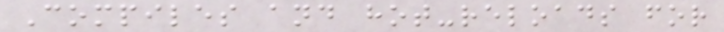Compiles and hot-reloads for
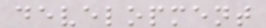development
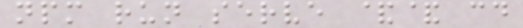npm run serve && cd
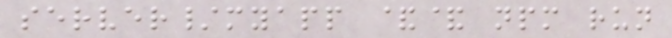server/myapp && npm run
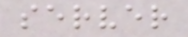server
